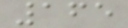165
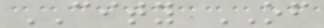CITY OF
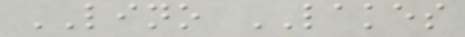LINO LAKES
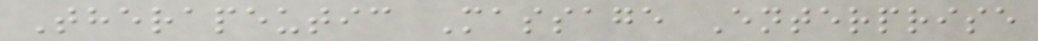Therapeutic Massage Enterprise
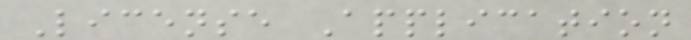License Application
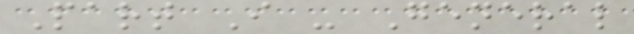Part I - General
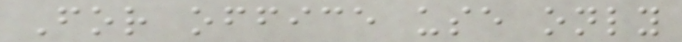For office use only
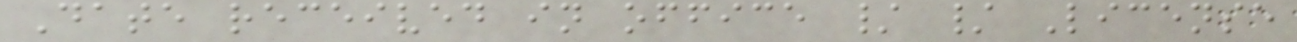Date received in office / / License
